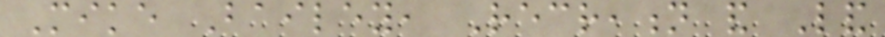Mike Bailey, Recreation and Land
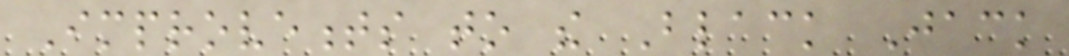Improvements to the Black Jack
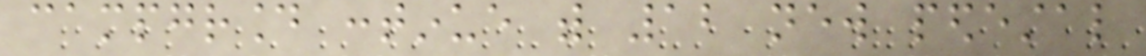campground continue with 12 new pedestal
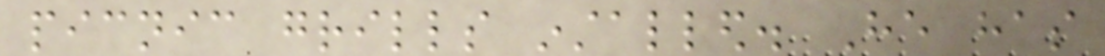picnic grills installed. He has
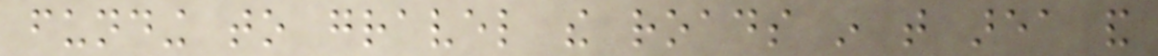funding to gravel the roads in that area and
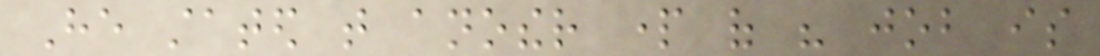He stated that another part of his job is
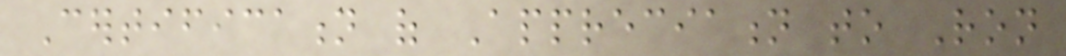Certification of Appreciation to Ron
